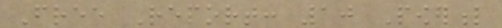Free Report: 10 Powerful
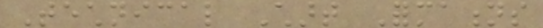Technical Chart Formations
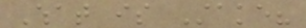What is Stake?
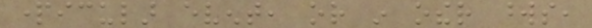particular event, or in other words,
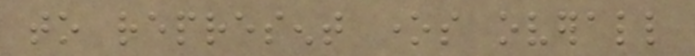to represent ones overall
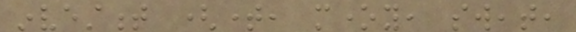investment (time, money, sweat,
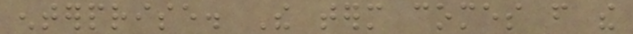enterprise. The term comes from the
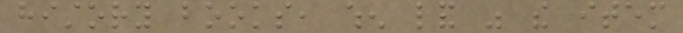history books, when land was the item
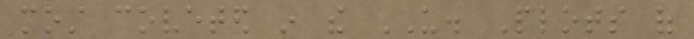most coveted in the US. Plots of
